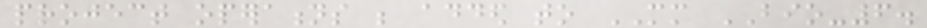project operations be added to MM BIO-6.
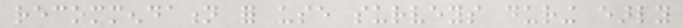recommendation for use surveys during early
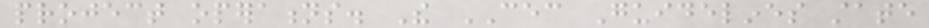project operations. The CEC Guidelines state
